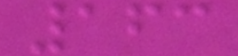163
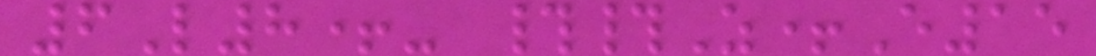6L8+- ##Z+E15
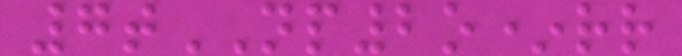7tNP2o*rr
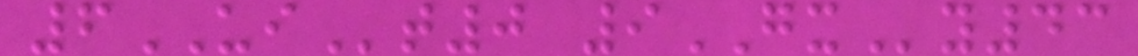6UIt0 9GXy43
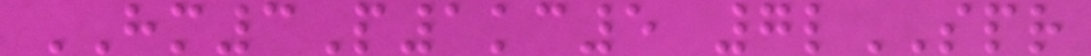HM3P1kc5 7lSPR
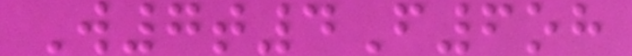W7t4F6oh
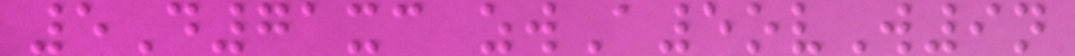5D71xc zwA5ovW9n
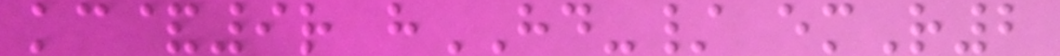kc&9r hHD-/ emR2
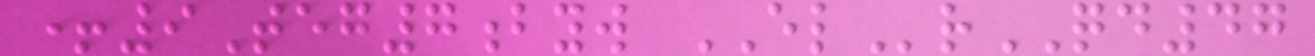+9Teg7byw ELrQD47
